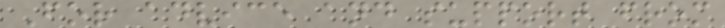For advice and support from
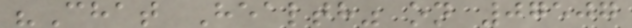"Chat Health" on 07507
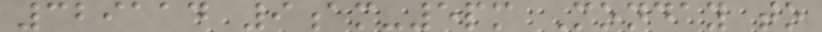329114 9am-5pm Monday to
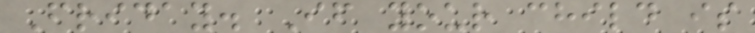Friday. If your child is
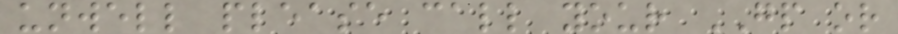unwell please call your GP or
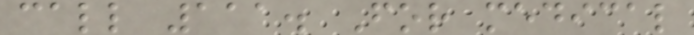call 111. For medical
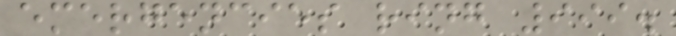emergencies ring 999.
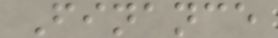Finance
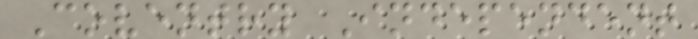Coventry Independent
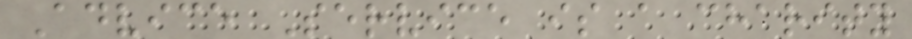Advice Service is a charity
